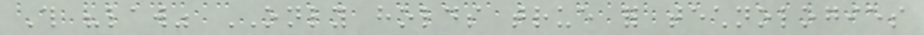This "law" ONLY holds true for technologies
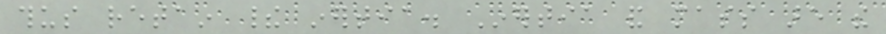thus retain their inertia. Inertia and mass are the
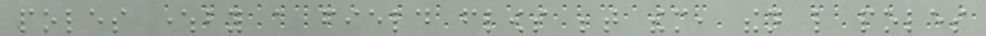poles whereby a field flows between them, then like poles
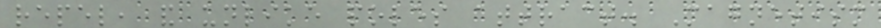repel, and unlike poles attract. Magnetism
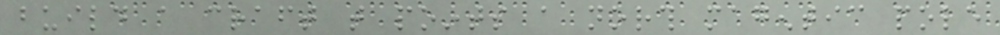build a craft that points a north magentic pole
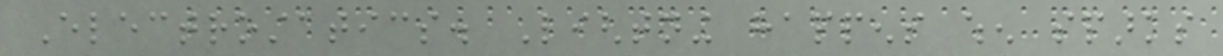Electrostatics. Lightning happens when sparks
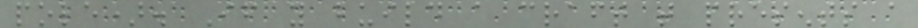pole). If you build a craft that presents a
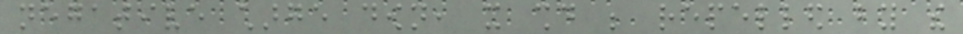negative charge down, it should be repelled by the
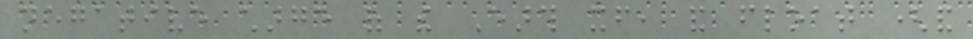negative charge of the Earth itself, and float (and
